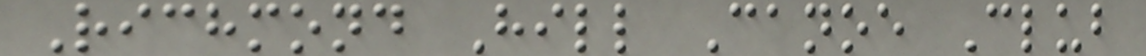Richmond Hill Canoe Club
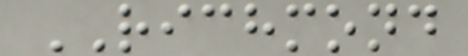RICHMOND
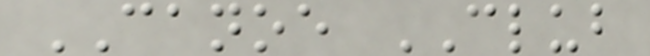CANOE CLUB
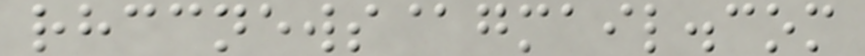rhccnews@gmail.com
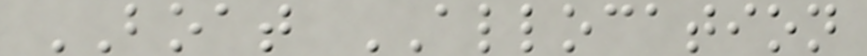BOAT ALLOCATION
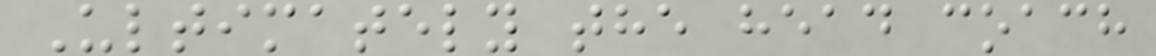Ultimately the head coach
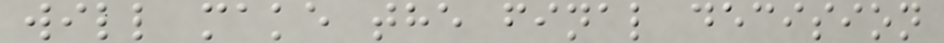will make the final decision
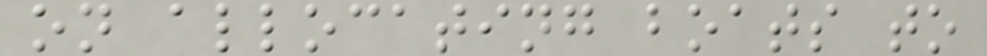on allocating boats to
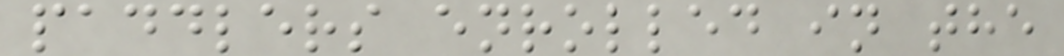paddlers enrolled in the
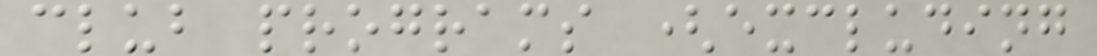club programs (excluding
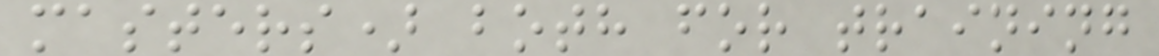masters) both for training
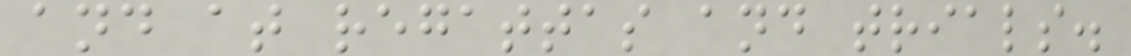and at regattas and trials.
